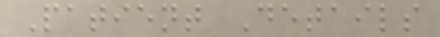Patient Details
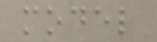model
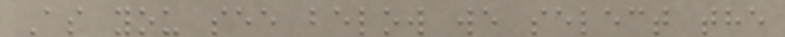As you see below we select the
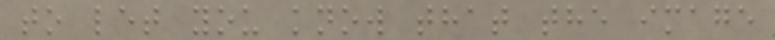to let you know that the image
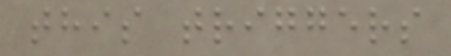this triggers
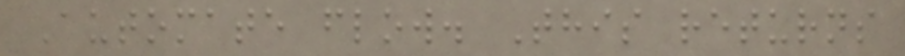Automate flow. This returns
